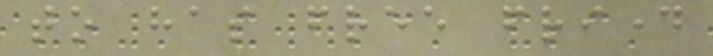to has free friday
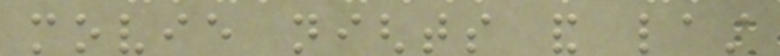movie nights and last
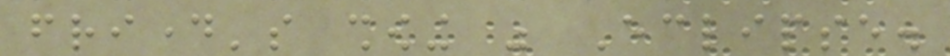friday's showing was Eclipse.
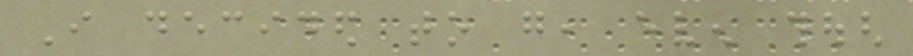I decided to go, even though
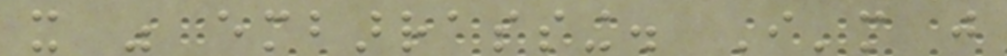it was embarrassing. I'm just
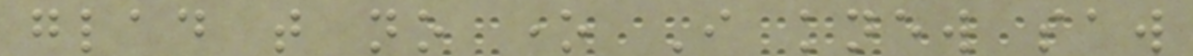glad that no one I knew saw
